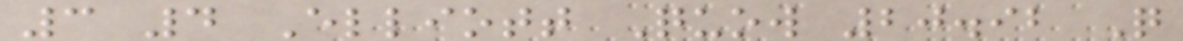3 4 Elliott Quow 20.92 Q
